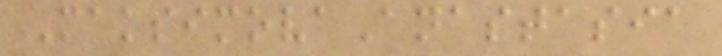MaksimovaAnastasia
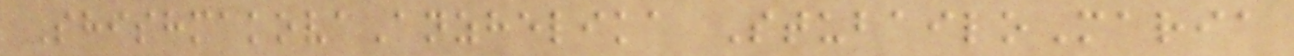ShishmakovaAnzhelika StubailoMaria
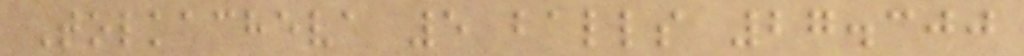Tolkacheva 5 balls 27.300
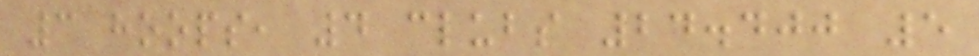3 hoops, 4 clubs 24.400 5
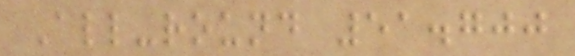All-round 51.700
